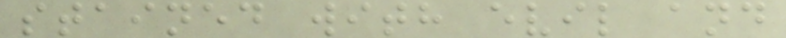stained with evil and
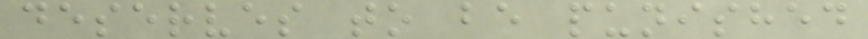deserves to be punished
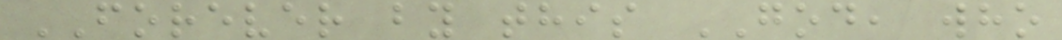FOREVER by this GOD, who
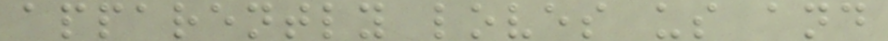apparently loves us and
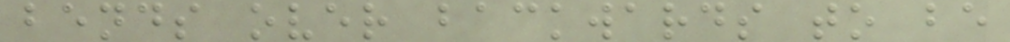bends over backwards to be
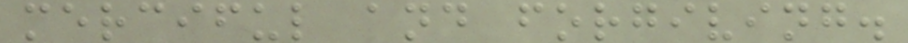merciful and forgiving.
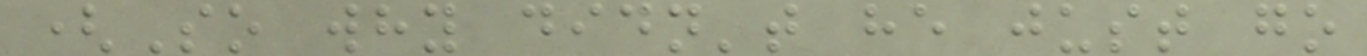(So why didn't he just go
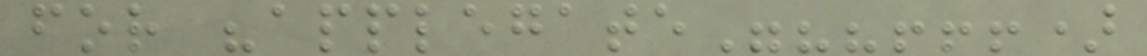for "applegate"??!!!)
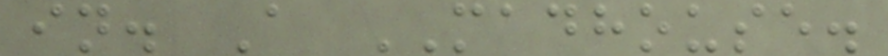in. A MADHOUSE.
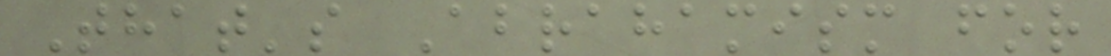That's Abrahamism for
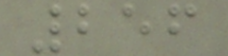256
